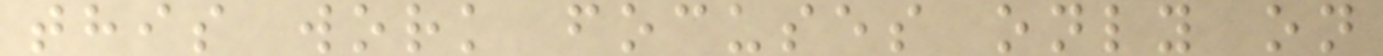this work focuses only on
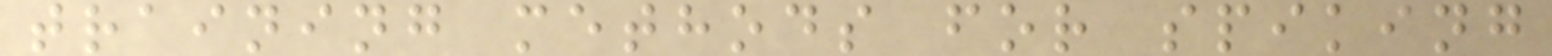training methods for spiking
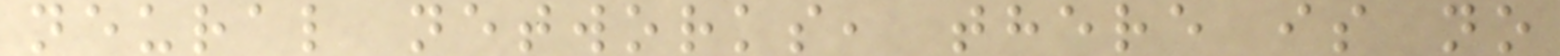neural networks, there is no
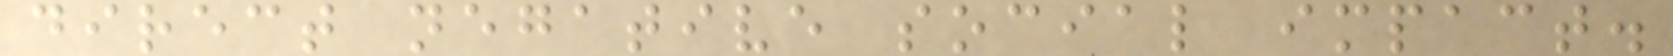direct negative social impact.
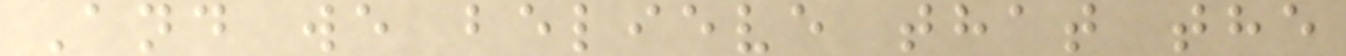And we believe that the
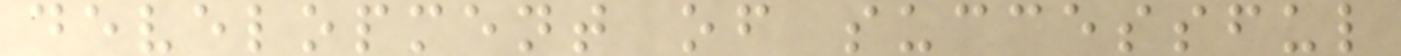development of successful
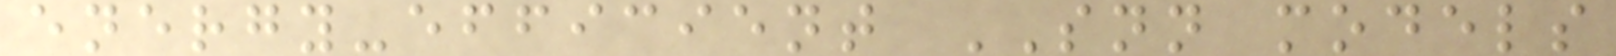energy-efficient SNN models
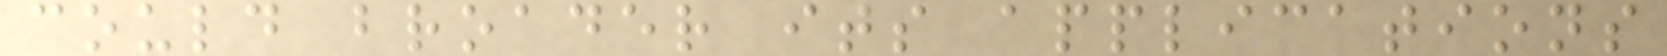could broader its applications
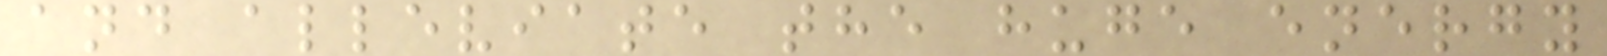and alleviate the huge energy
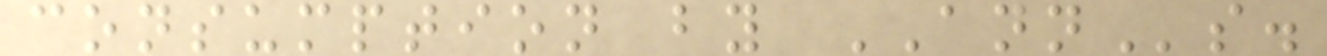consumption by ANNs.
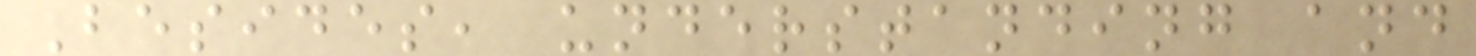Besides, understanding and
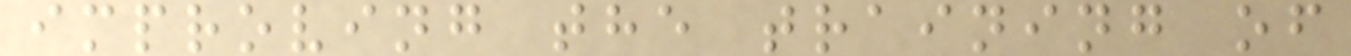improving the training of
